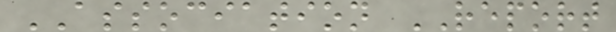ASSOCIATION REPORT
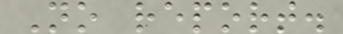No report.
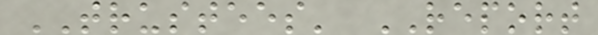TRUSTEES' REPORT
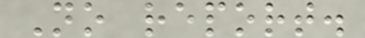No report.
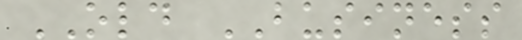OLD BUSINESS
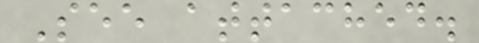See attached.
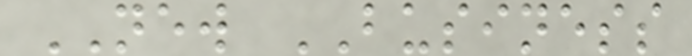NEW BUSINESS
